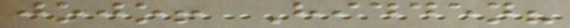jojo! Hidden?
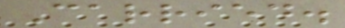Carried.
